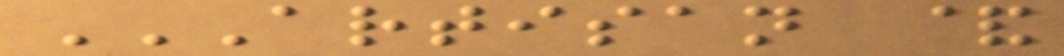ARTISAN &
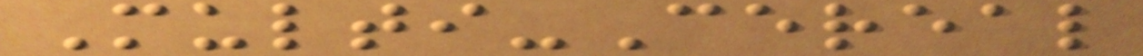Multi-Cereal
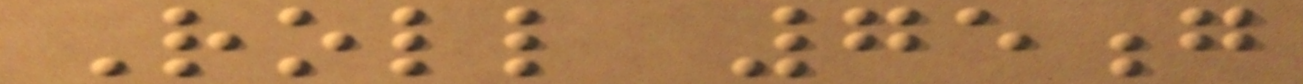Roll 75g
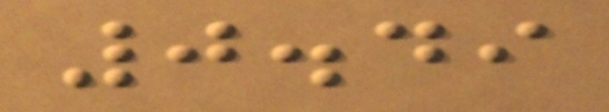0.49
